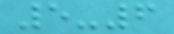5-6
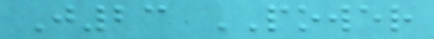J23 POWER
